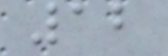12
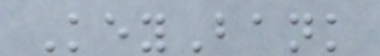KeyBank
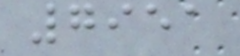7951
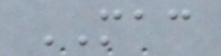MAC
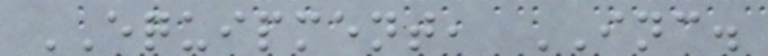EQUIPMENT, INC.
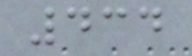434
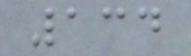134
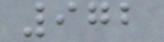972
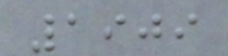1909
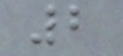2
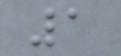1
